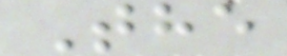The
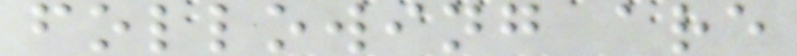following are
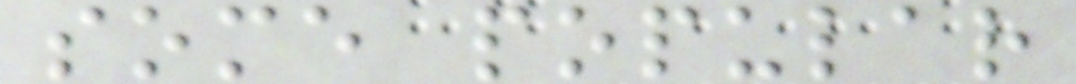some popular
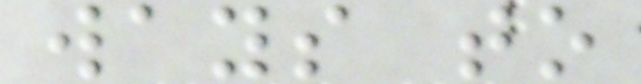ways to
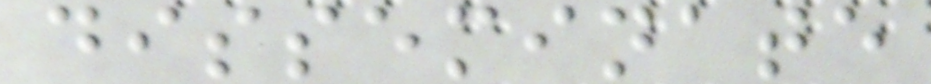disseminate
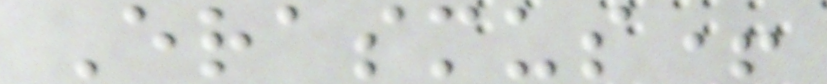Erasmus+
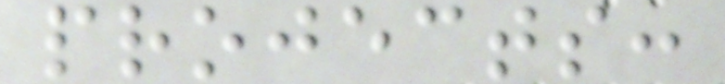projects:
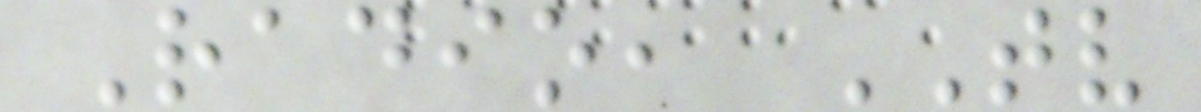Radio, TV
